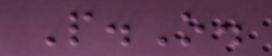P.O.
